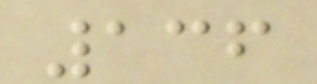136
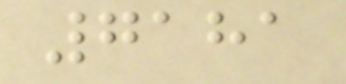7181
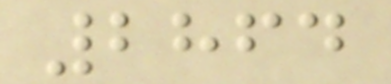2864
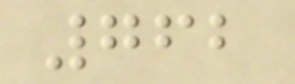762
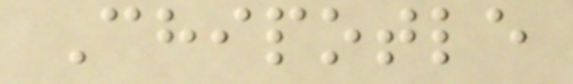Chipotle
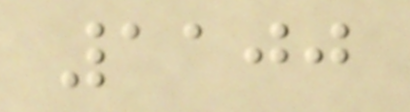1100
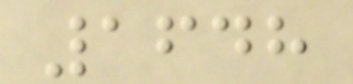1648
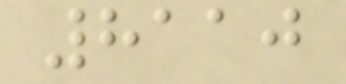8110
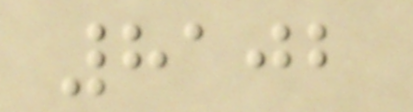8102
